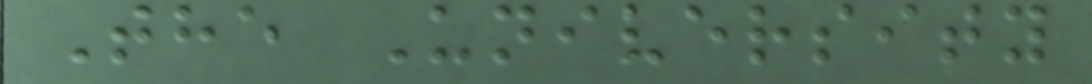The University
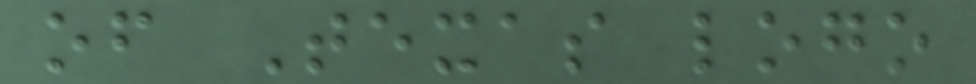of Texas logo
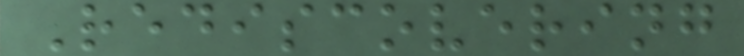Rediscovering
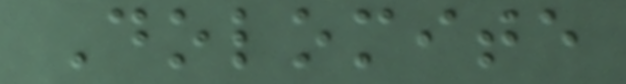Dolomite
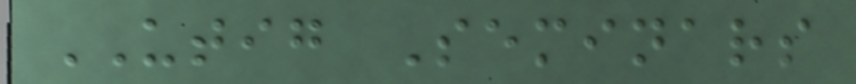UTIG Seminars
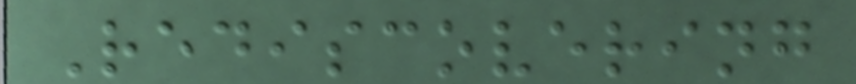Rediscovering
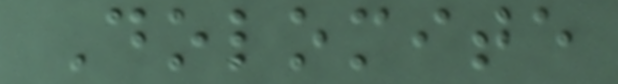Dolomite
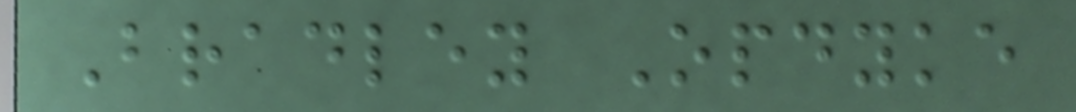Bradley Opdyke
